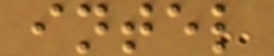intel
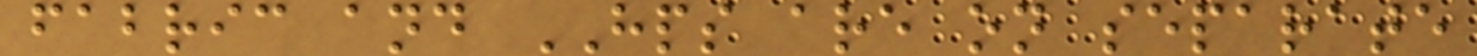fabric and HPS are on separate
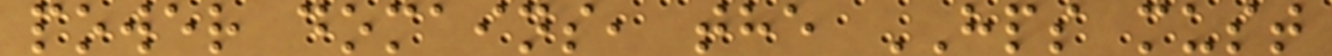power domains, the HPS must
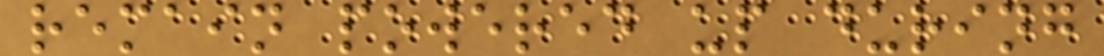remain powered up during
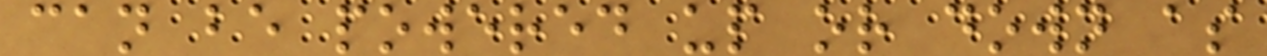can be powered up or down as
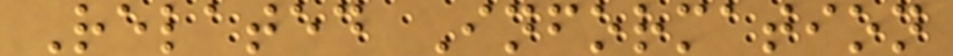Related Information
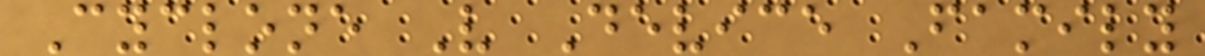Cyclone V Device Family
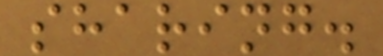sharing.
